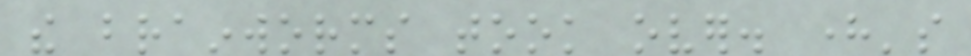the brainworms took over. here's
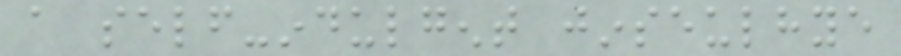a self-indulgent jinseulhye
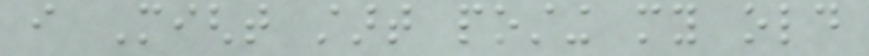i Might start posting my old
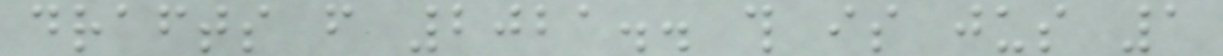drafts from 2021.. this is jus 1
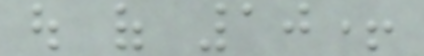out of 10+
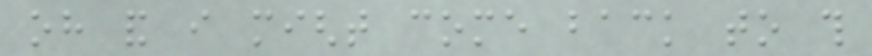oh and i might come back to this
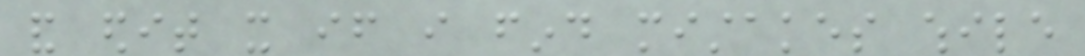and edit it if i find mistakes while
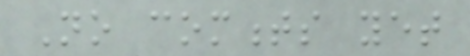No comments yet
